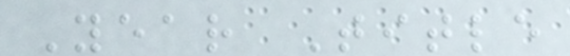Year Title
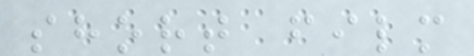short film
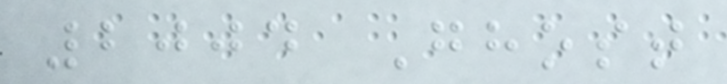2004 Ghost
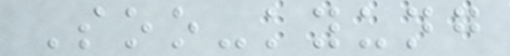Soo-kyung
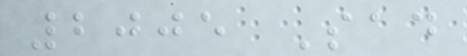2005 Sad
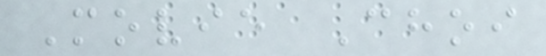Movie Choi
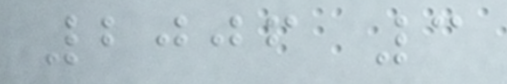2006 3
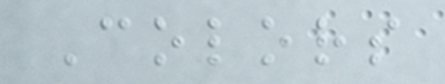Colors
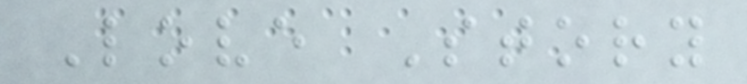Love Story
